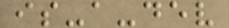is-a-dev
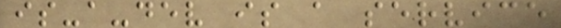is-a-dev is a service
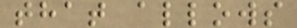that allows
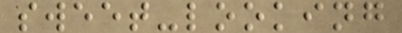sweet-looking
